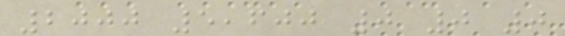2000 5,600 0 0 0
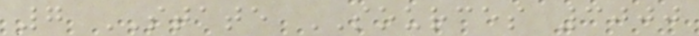7 STATE SOURCES 3000
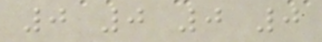0 0 0 0
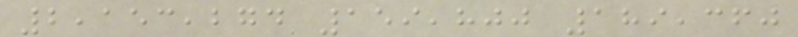2,153,274 159,800 189,360
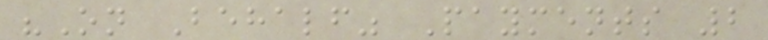"On Behalf" Payments 2
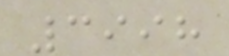3998
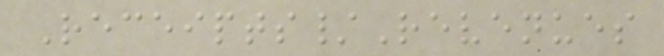Receipts/Revenues
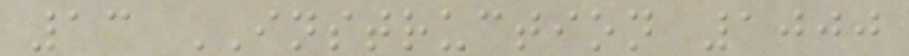13 INSTRUCTION 1000
